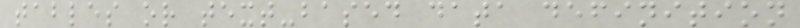tables or text-based data definition
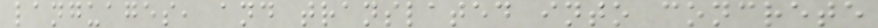languages, and translated into concrete
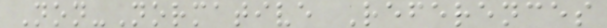Non-Normative References
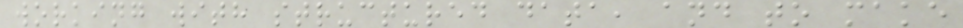working with structured data, and to make
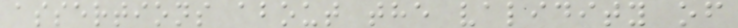assertions about the validity of
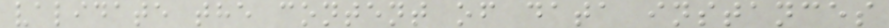validate the content of data instances
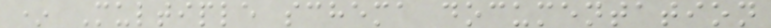* Multiple schema documentation
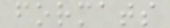formats
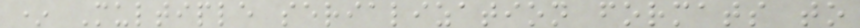* Multiple serialization formats to
